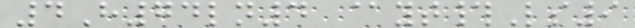4H74ln4 @yt#Ls9
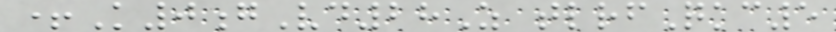+K0gVd28Z tlrfQkc5
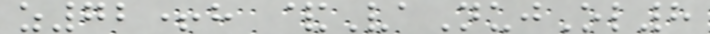z72+h &VaNujOl8
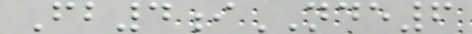Fb4iNDE6
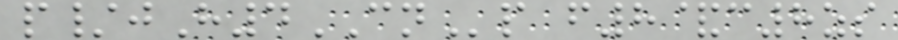p/jH4CNp f8&c8zs
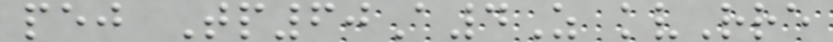pej Tp60A4Z kvRre
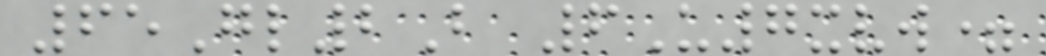65Gl2B 6U7xvw=
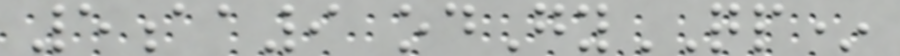5aa9 odGyQP*
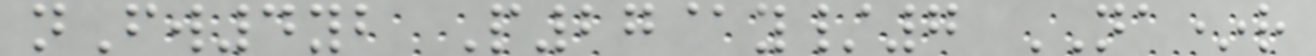nFw4yb P27@y/7 NA*r
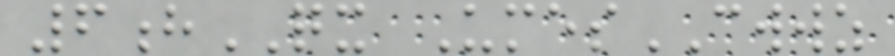6hQX UmesCWWZ
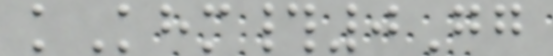kKhm#0Gg
